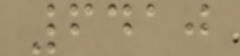6410
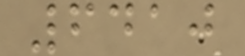6410
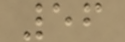56
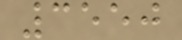3550
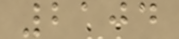2104
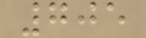705
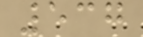537
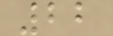22
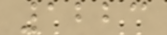1223
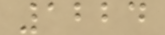1224
